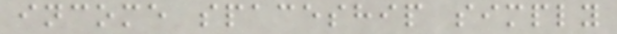income spaceship simply
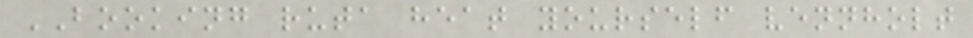BOOKING ruta heat yourself vennholt
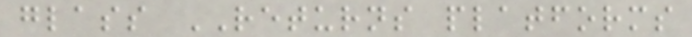glass RETURNS platforms
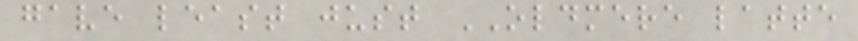gave least just OLDMERE latte
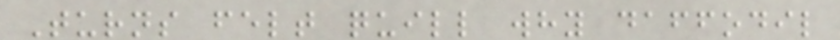Turns felt quill why daffodil
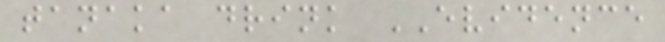tanaka drink EVIDENCE
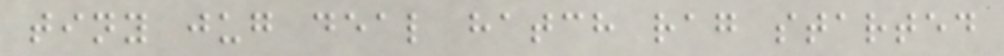tiny jug deal hatch rag started
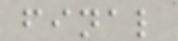final
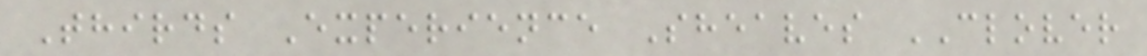Thirds Experience Sheaves CLOVER
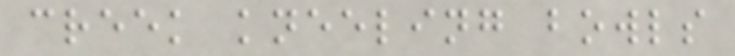creek kneeling bowls
